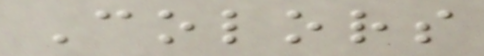Colors
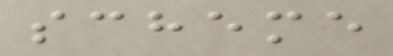scheme
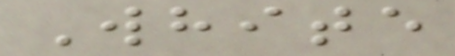White
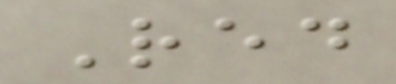Red
